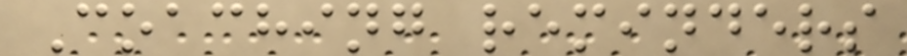Coaching reminders
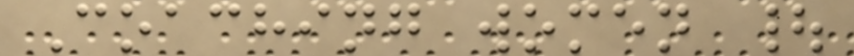Coaching women |
